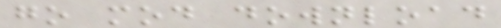go mod download
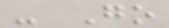- Go
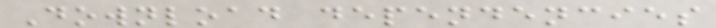Download dependencies
